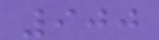900
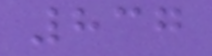837
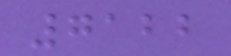7122
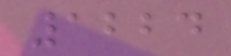1224
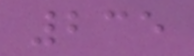235
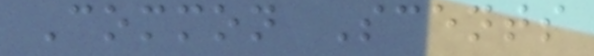Common Scents
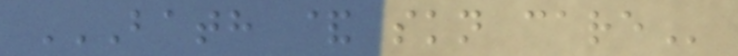BATH & SKN CARE
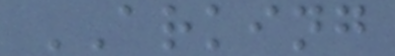ARKING
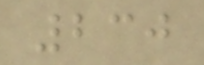230
